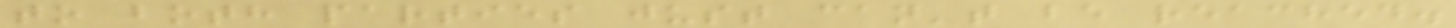to both parties just can't be reached.
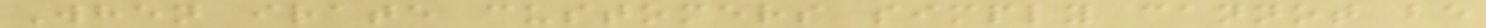When irate customers simply cannot be
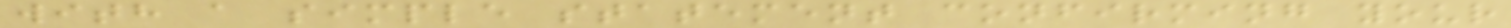with a simple statement confirming your
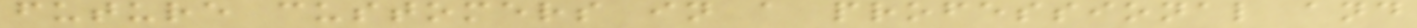future customers in a professional and
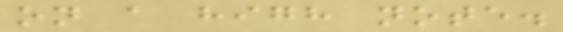on a high note.
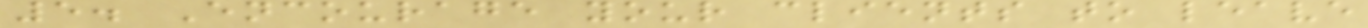5. Encourage your clients to leave
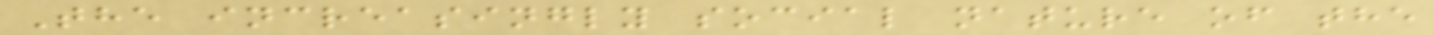The increasingly social nature of the
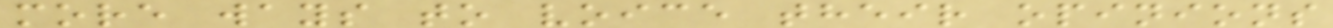more ways to voice their opinions
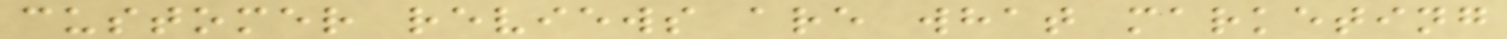customer reviews are what marketing
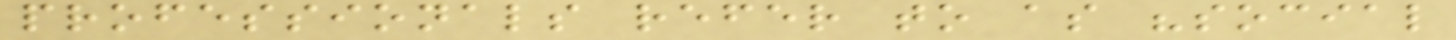professionals refer to as "social
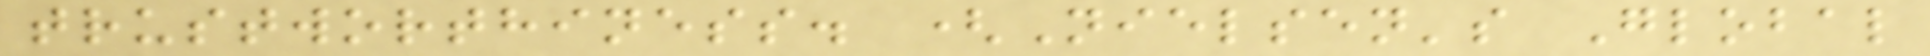trustworthiness. (Nielsen's Global
